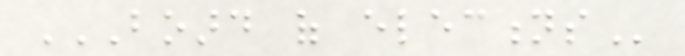BOARD OF ELECTIONS
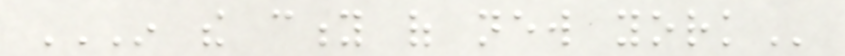IN THE CITY OF NEW YORK
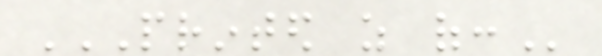PRINTED AS OF:
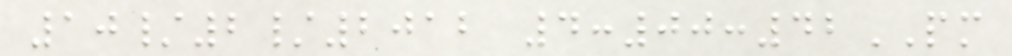10/2/2012 4:00:42PM
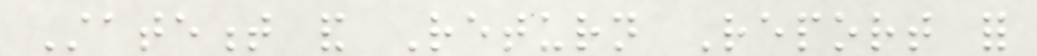Statement and Return Report for
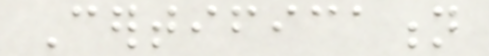Certification
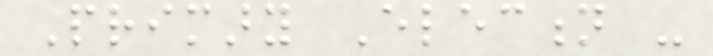Primary Election -
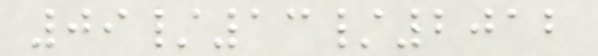09/13/2012
